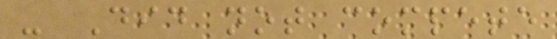- Did not compete
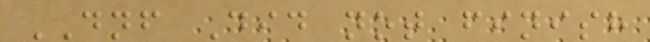DNF Did not finish
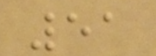51
